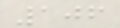106
